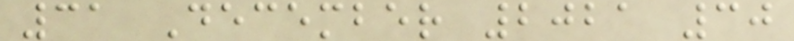31 December 2021 30
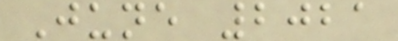June 2021
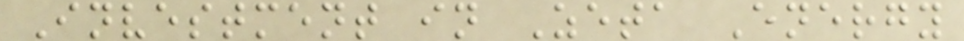Investment in Zeta Energy
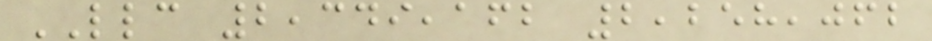LLC 2,349,162 2,258,062
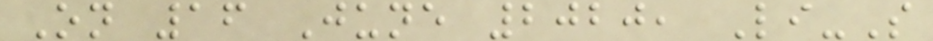On 16 June 2020, Li-S
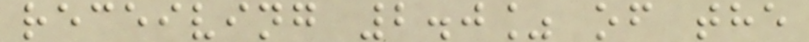receiving 2.0% of the
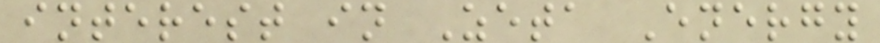interest in Zeta Energy
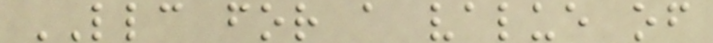LLC for a value of
